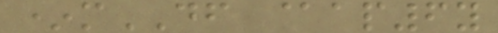*mDF @ap6y
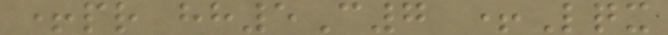+pr hh5C7 +Lqx
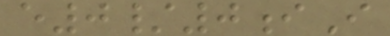e0/0iI
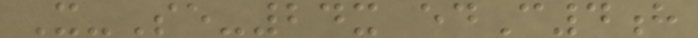X-Se-24x edC4h
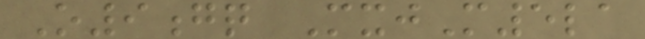O9gq MxjM5la
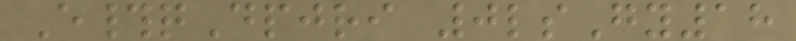E#qDpjri 0lsGy18
